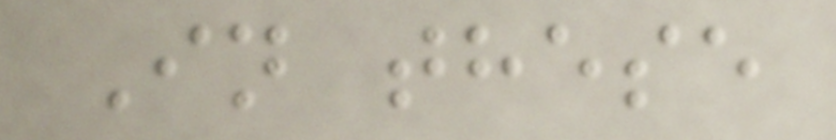In these
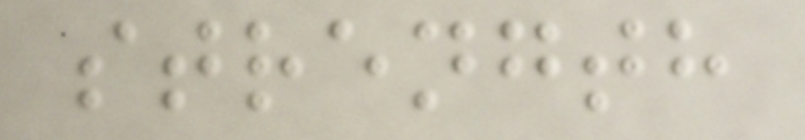strength
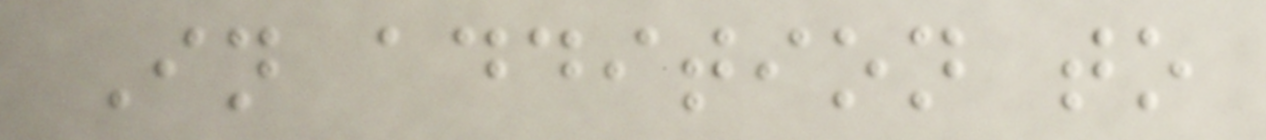In addition to
